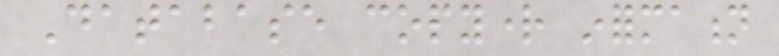Database copyright information
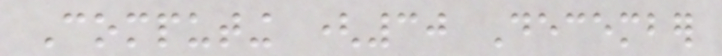Computing (30 December
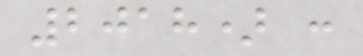2018) :
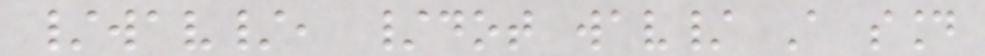/wav/, /dot wav/ A sound
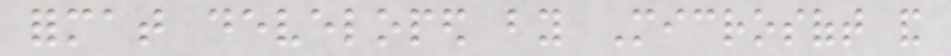format developed by Microsoft and
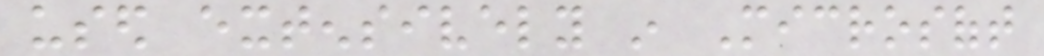used extensively in Microsoft
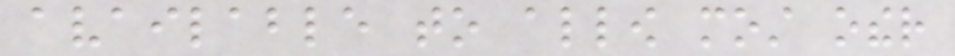available to allow most other
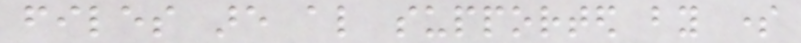files are also supported by some
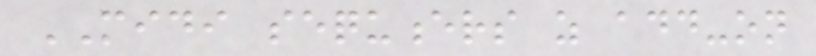MIDI sequencers as add-on
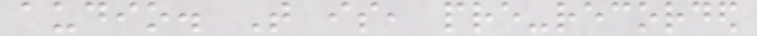audio. That is, pre-recorded
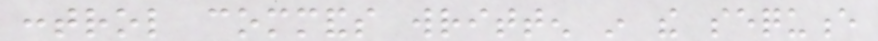control commands written in the sequence
